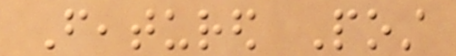Featured Post
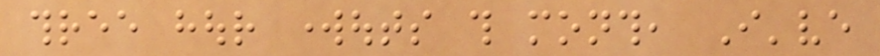three hour workouts this month, I've
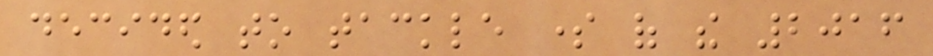decided to tackle some of the 2016
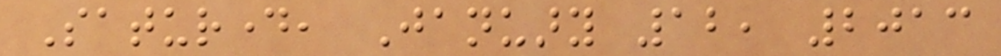Saturday, January 12, 2013
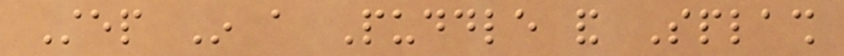Step In a Puddle and Splash
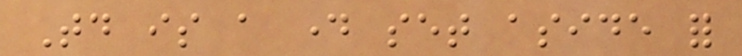Today is a day set aside for
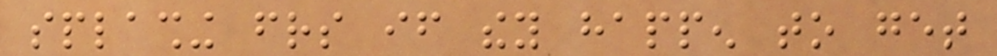splashing friends if they happen to get
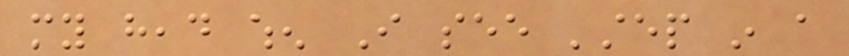my head when I see 'step in a
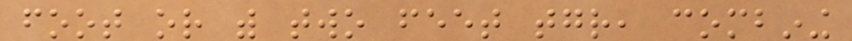foot or with two feet together, combining
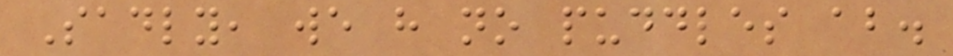Sadly, we have no puddles about.
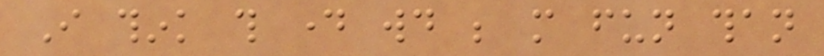I think this day would be more fun than
